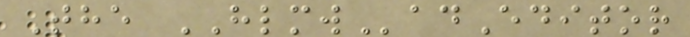The HLMWadEditor
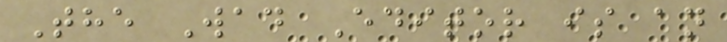The Wad Editor is an
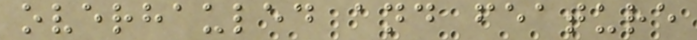overhauled and feature
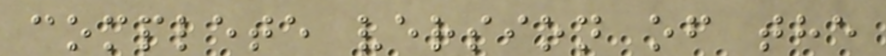complete version of the
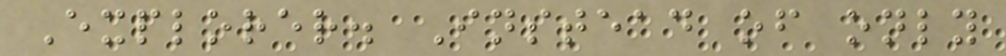Explorer. Instead of only
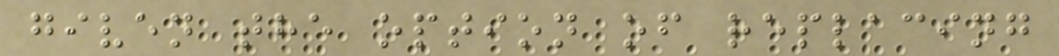given the option of replacing
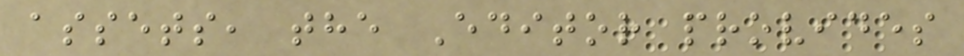assets, the Editor provides
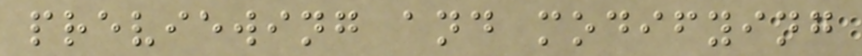previewing and modifying
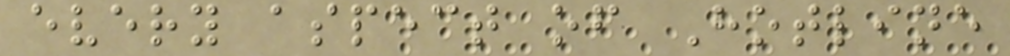every aspect of Hotline
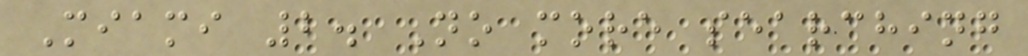Miami 2. No more searching
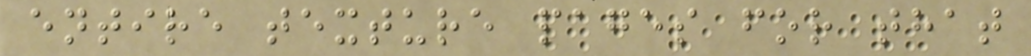entire texture pages for that
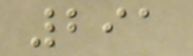291
